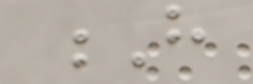H
